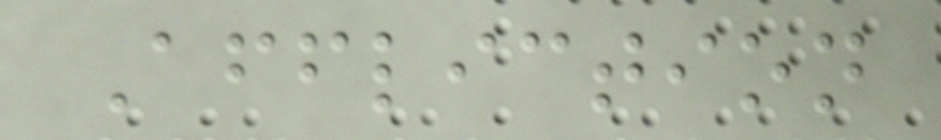Affliction
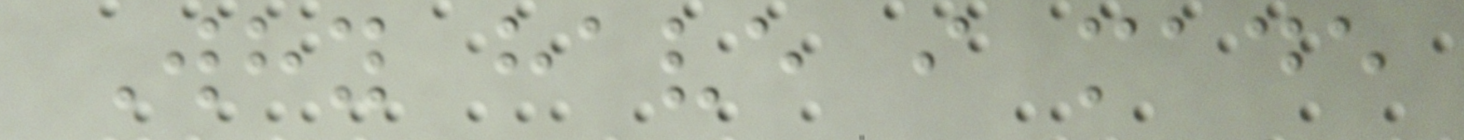Why have i made
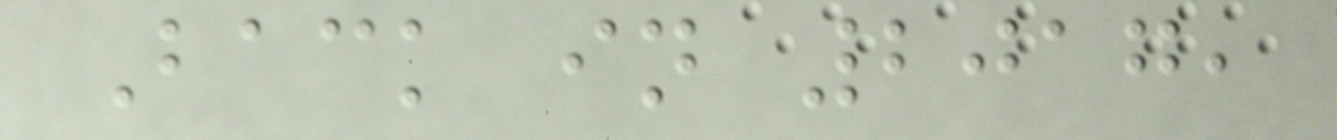Back in 2017,
